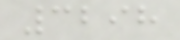3298
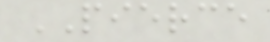PIERCE
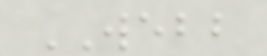WEBB
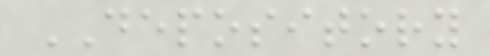DEPOSITORY
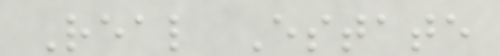Real Estate
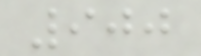900
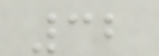32
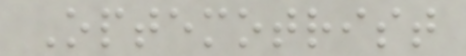Optemotrist
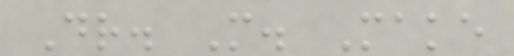Dr. M. Make
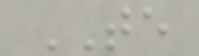TE
